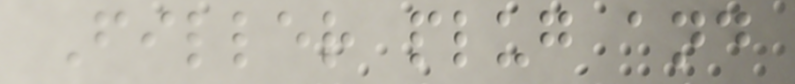Filler plug and
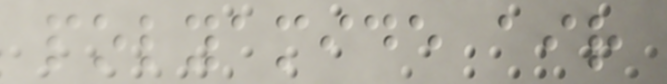polyamide air
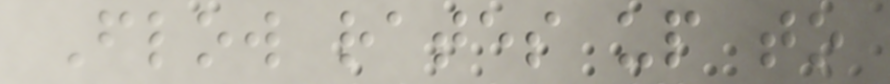Flow rates up to
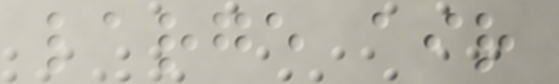large air
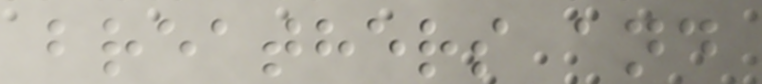breathers and
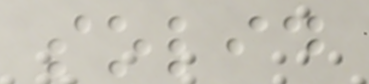solid
